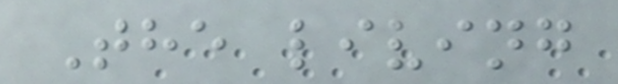The living
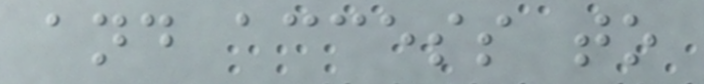and access to
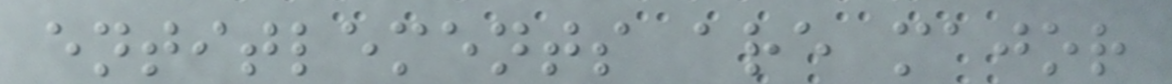entitlements are major
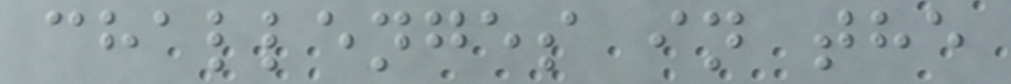challenges in the
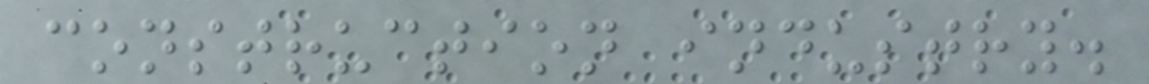construction industry.
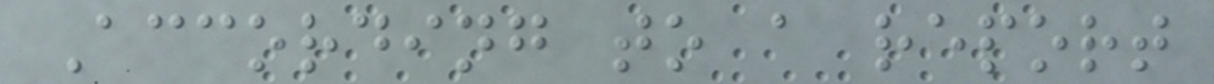According to a report
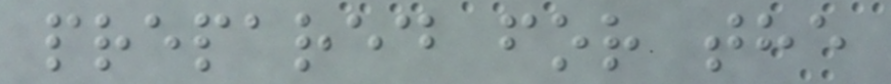prepared for the
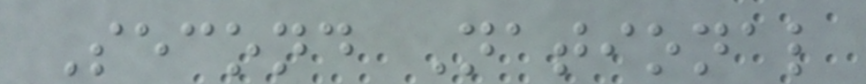Second National
